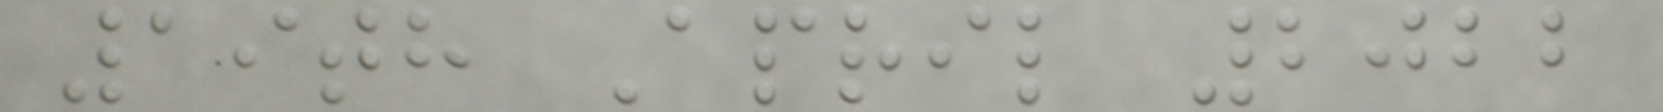19th April 2022
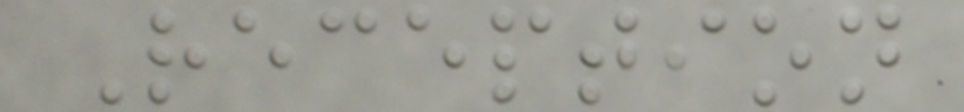Reception
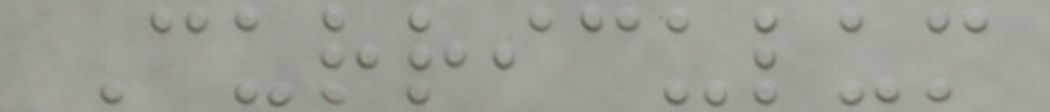Curriculum
